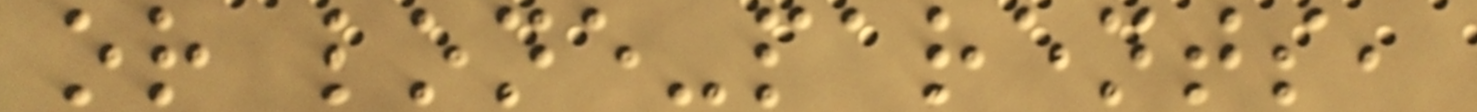or lone-parents,
